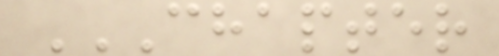CHAPTER
